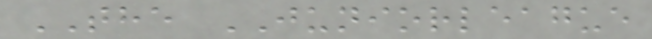THE JUNIORLEAGUE
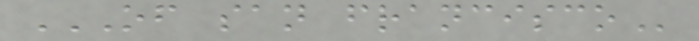OF SAN FRANCISCO
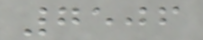7506
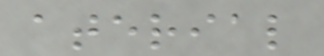aterial
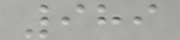989
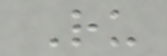Ru
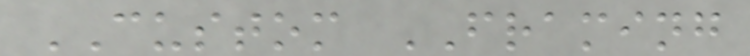CUSTOM FRAMING
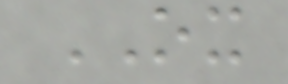OX
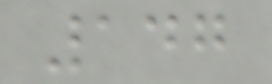147
